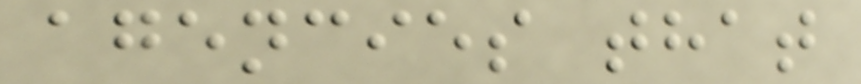agencies that
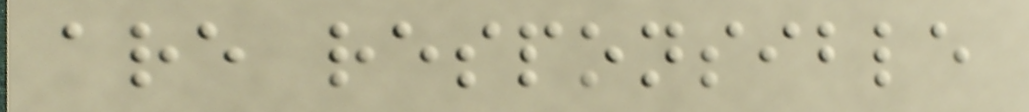are responsible
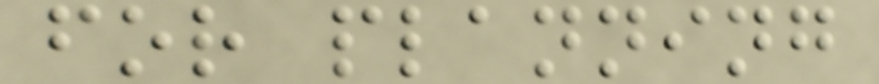for planning
